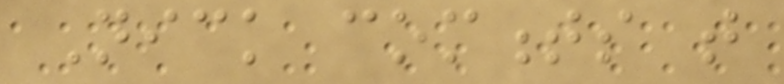Nick comments that
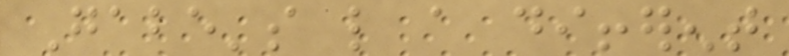Gabe's like a different
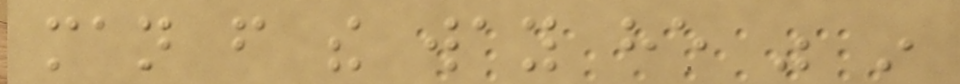man from the way he was in
